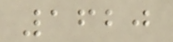1620
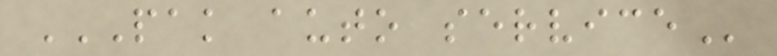PAK AUTO SERVICE
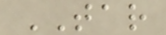TAR
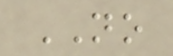NO
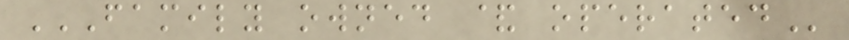FAMILY OWNED & OPERATED
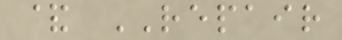& REPAIR
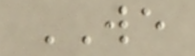WE
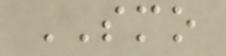SMO
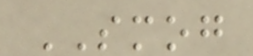SMOG
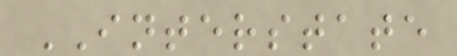INTERSTATE
